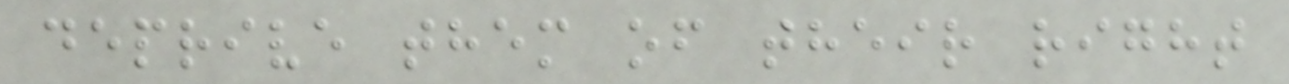deprive them of their right
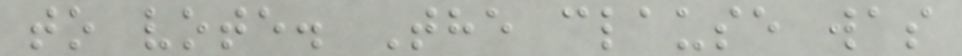to vote. The clause was
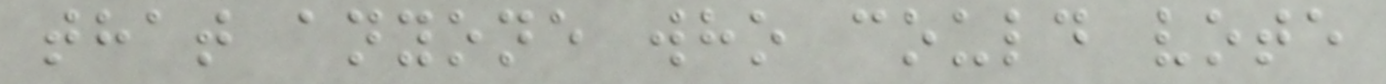that anyone who could vote
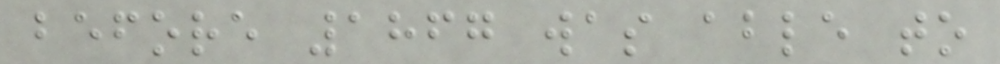before 1867 was able to
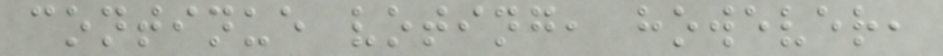continue voting, however,
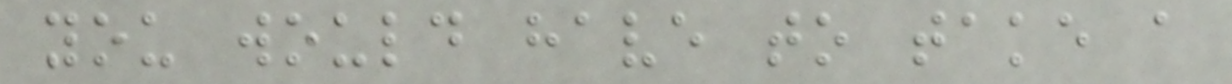you would have to take a
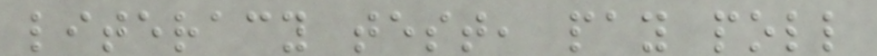literacy test, pay poll
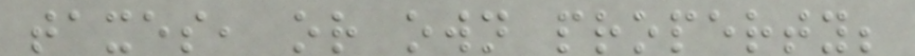taxes, or own property;
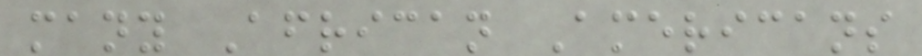many African Americans
